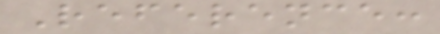Reference:
